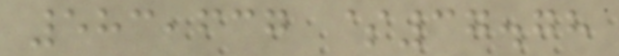583,637 $37.78
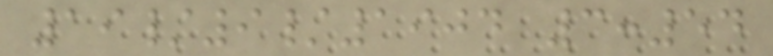19/9/1904 3:54
